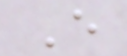E
